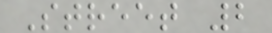Street 2
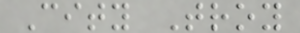City Troy
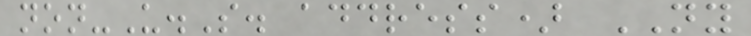non-U.S. address) NY
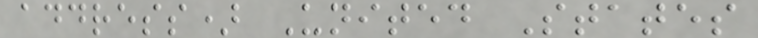address) United States
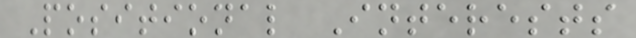Positional Interests
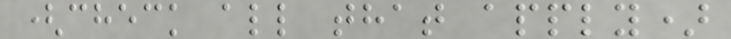(check all that apply)
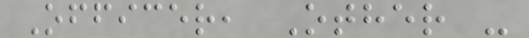Officer, Other -
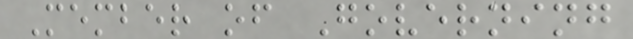Member of Governing
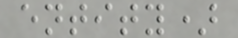entity)
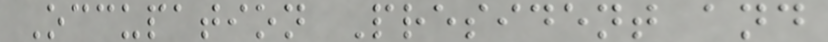Occupation President and
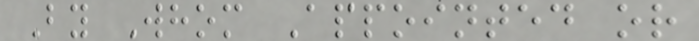By Whom Appointed or
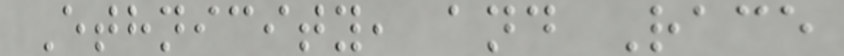Ethnicity, and Race
